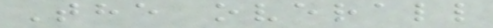The overall
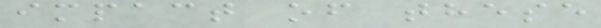impact of these
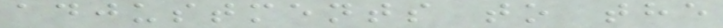adjustments to the
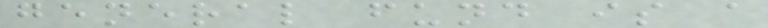general fund is a
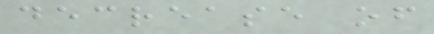decrease of
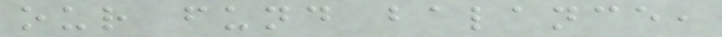our fund balance,
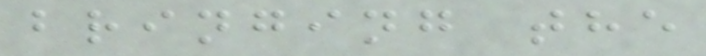bringing the
